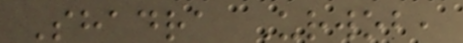Shadra Urwob,
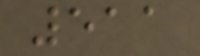511
